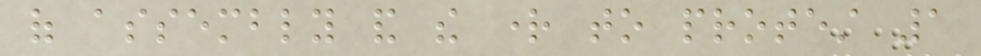of assembly and the right to protest 1
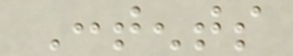Contents
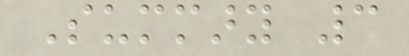Summary 3
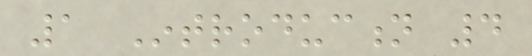1 Introduction 4
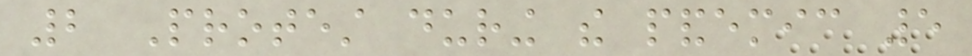2 Protest during the pandemic 5
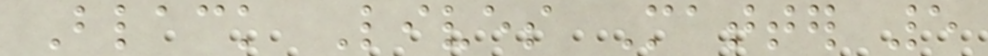Black Lives Matter 5
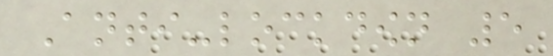Anti-lockdown 5
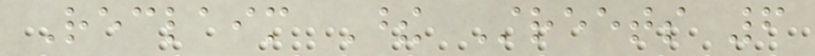Reclaim These Streets 6
